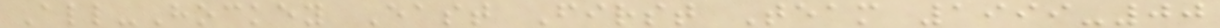All-Hockey East First Team 1999-00
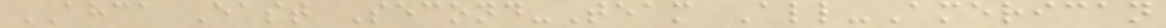AHCA East Second-Team All-American
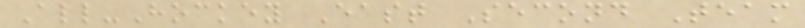All-Hockey East Second Team
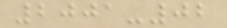2001-02
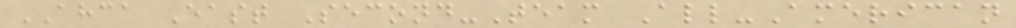AHCA East Second-Team All-American
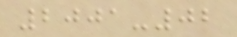2001-02
